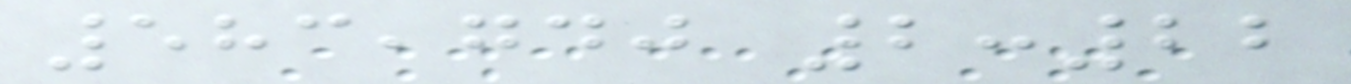583,740 2:22
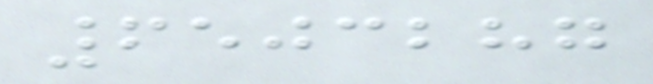6503287
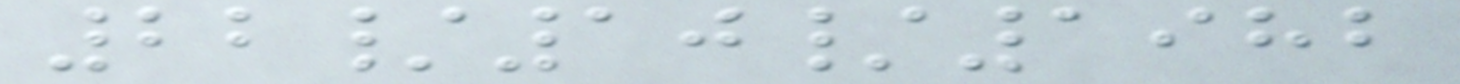22/10/1982
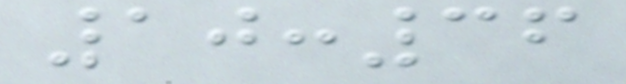10:36
